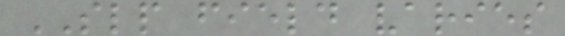SLP field varies
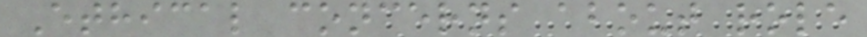Ethical concerns about role
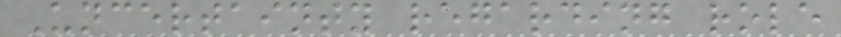Uncertainty regarding role
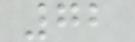72
